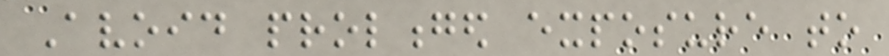Avoid prolonged exposure to
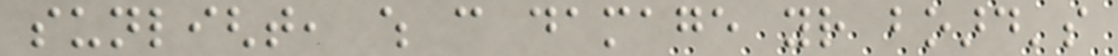sunlight, which can damage your board's
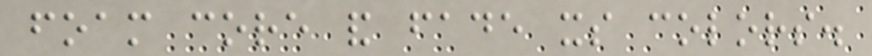foam core and fade its colors.
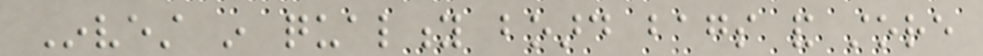Invest in quality board bags and store
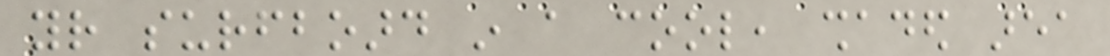your surfboard in a cool, shaded area
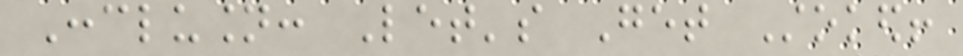Conclusion: Let's Get Stoked!
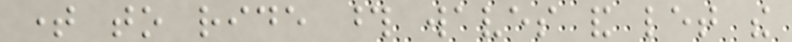time to ride those waves and let the
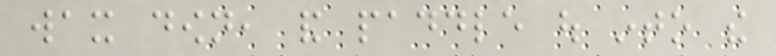wax down, and paddle out into the
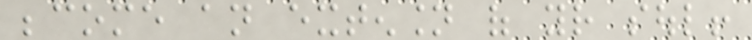become an extension of your soul!
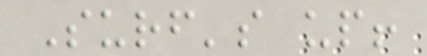Surf's up!
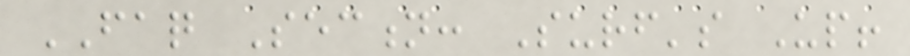FAQ Section: Surf's Up!
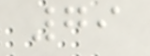79
